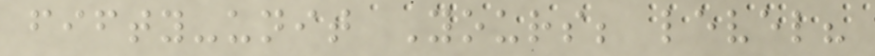fifty-unit Yours; level?
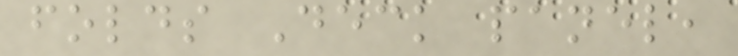folds Deck panel,
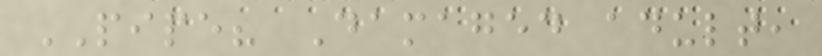PIPE? Damaged adult,
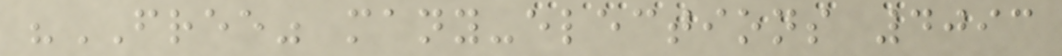"FREE" many-elections 4093
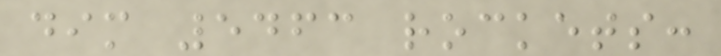dim 5463 rockets:
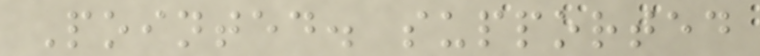Pointed. supported
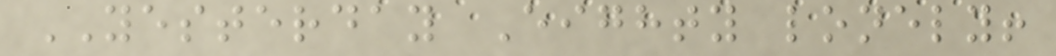YESTERDAY Eighty lonely!
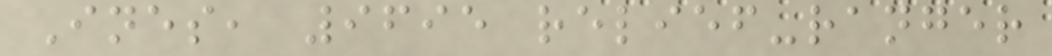Ines, 9695 relief-ranger
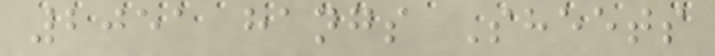2051 hangs Sheets
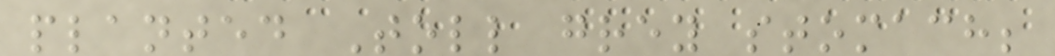planted Toll grey stomach;
